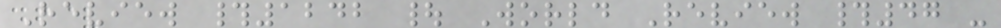Review #1242 | World Review #47 -
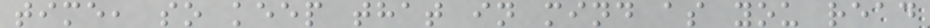time, so keep that in mind as you read
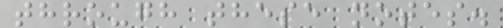through these notes.
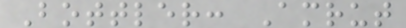Bottler: Amrut
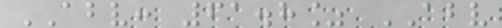ABV: 61.8% ABV
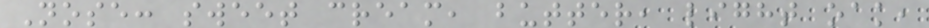Nose: sweet cream, butter, light oak,
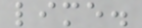lime.
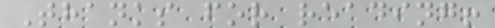Thanks for reading!
